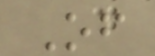Of
